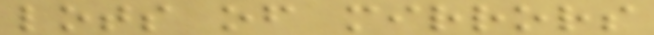lots of mirrors
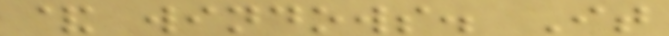& windows. It
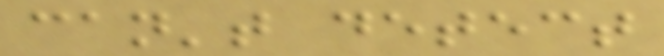can't detect
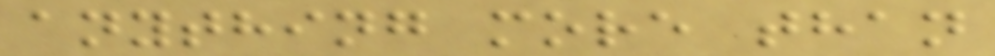anything more than
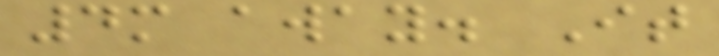4m away. It
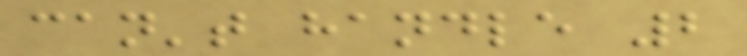can't handle 2
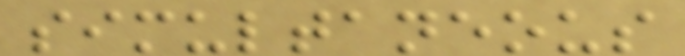simultaneous
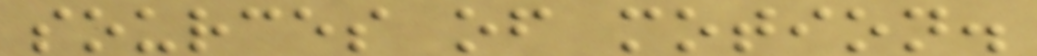sources of motion.
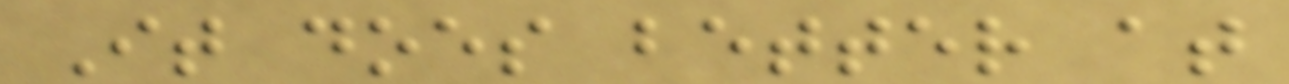It does better at
